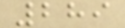289
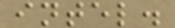intel.
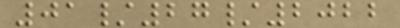01/27/2022
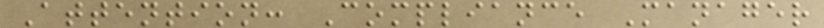Attention: Compliance Manager
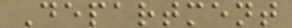Department
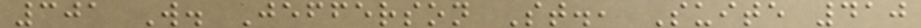301 W. Jefferson St., Suite 410
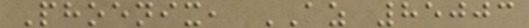Phoenix, AZ 85003
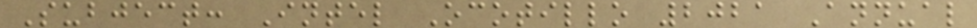Subject: Intel Ocotillo 2021 Annual
